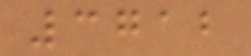3712
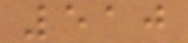510
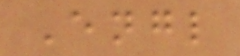Engl
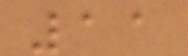11
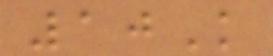10K
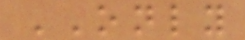ONLY
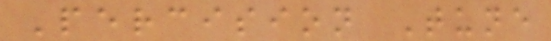Percision Tune
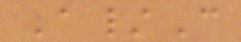A/C
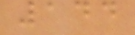144
